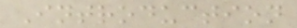Introduction
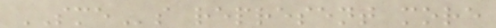SMEs represent more
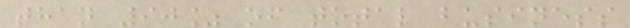than 90% of total business
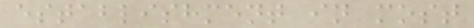establishment in most
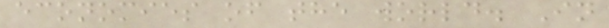economies of the world. In
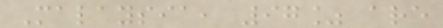Malaysia, 97% are
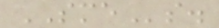SMEs.
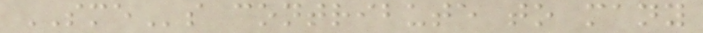SMEs contribute to many
